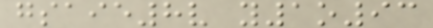gsaie8v y1o93
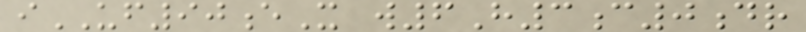iUF90eX w6H3c0dr
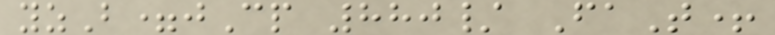yzB=jCp 880/ FaT+
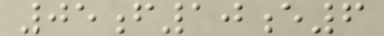05f10e6
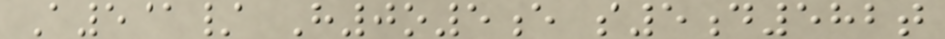A5@/ H0o5e s5d582t
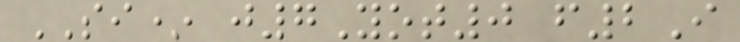SI* j7Yot0 f2I
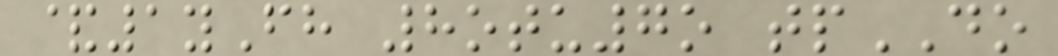&1yFh 8otu7o tpDO
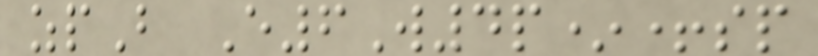zpB E6W4p*+sp
